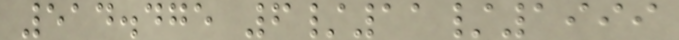514.475 6/11/1999
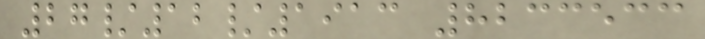27/12/1913 8233533
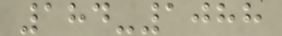184-1088
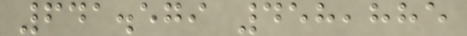641.579 458,885
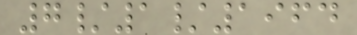7/1/1964
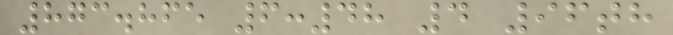873.865 6:48 4 96th
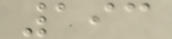193
